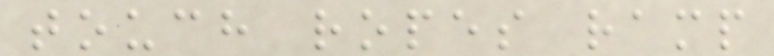touch ropes ramp
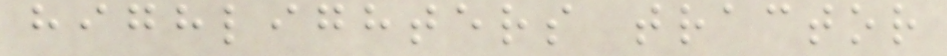highlighters tractor
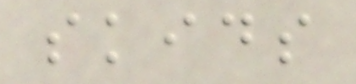skids
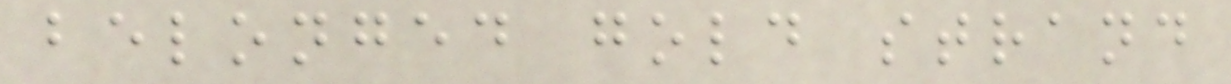belonged gold strand
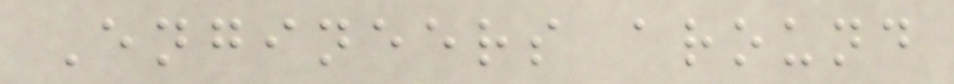Engineers around
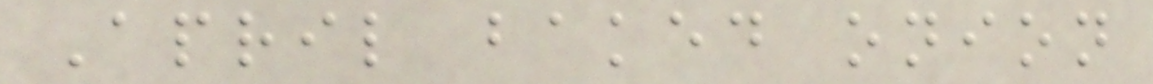April baked onion
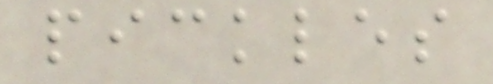pickles
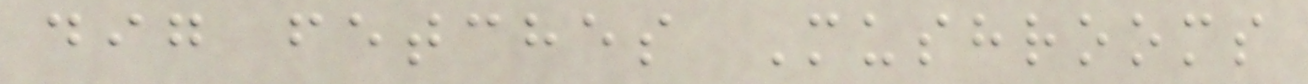dig fetches Mushrooms
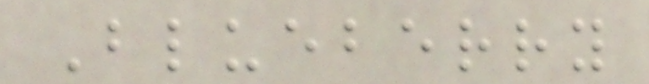Blueberry
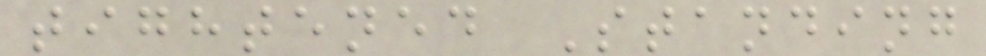tightened Standing
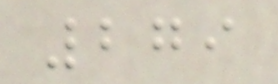279
